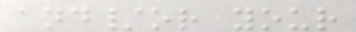and/or your
